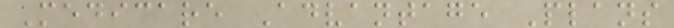Medicare Advantage Plans
